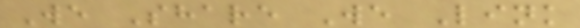We Share We Link
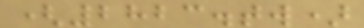(2823.tw)
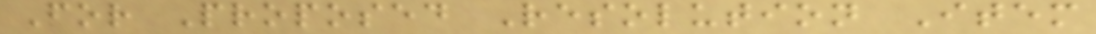For Proposed Resolution Item
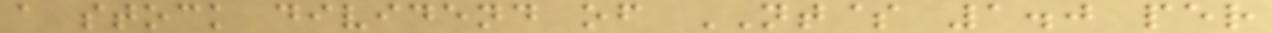a stock dividend of NT$ 1.0 per
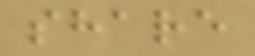share
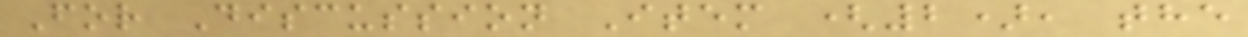For Discussion Item (2), the
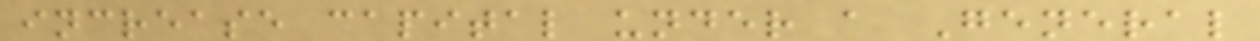increase capital under a General
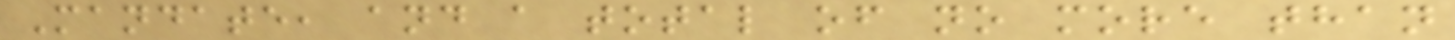Mandate, and a total of no more than
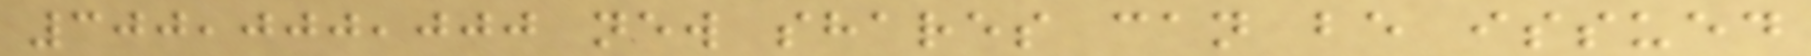300,000,000 new shares can be issued
